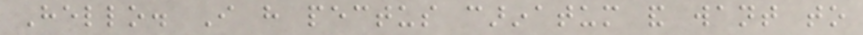Hello. I have pectus carinatum and want to
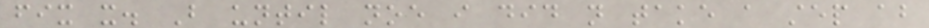fix it. But until noe i did not take a step about
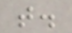that.
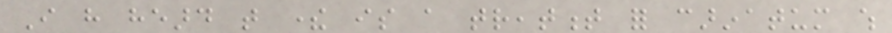I have heard that there is a treatment for carinatum which
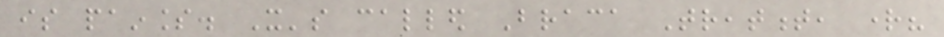is painless. It's called Braca Treatment, right?
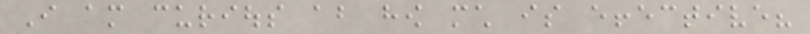I am curious about how much is effective?
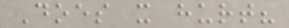Does it hurt?
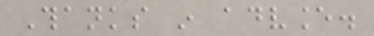Thanks in advance.
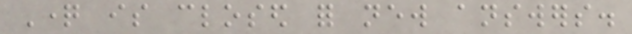Question is closed for new answers.
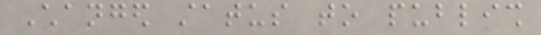Changed status to publish
